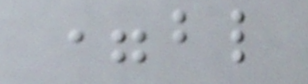=bl
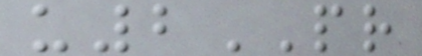u2PR
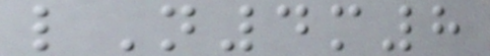lN4m8
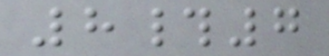8#7
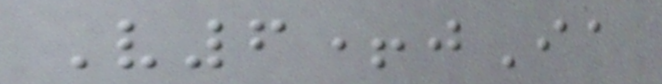V6+jIa
